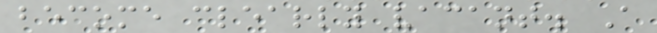become clearly vacant. A
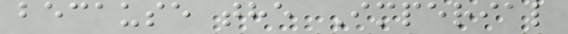because the Imperial
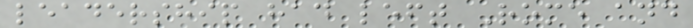leadership had left Rome and
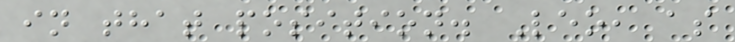in that position. Leo, as
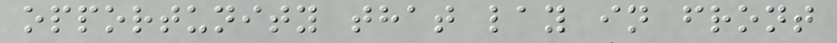opportunity that lay in front
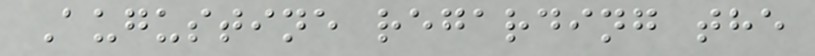Augustine regarding the
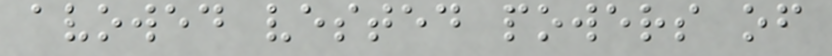avowed vested powers of
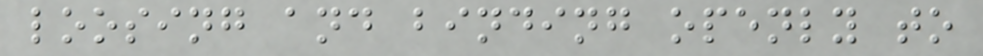loosing and binding openly to
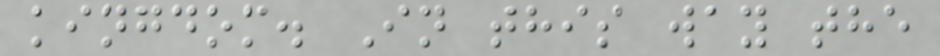kingdom. In this way the
